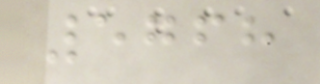5768
